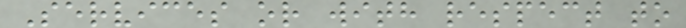Services or with respect to
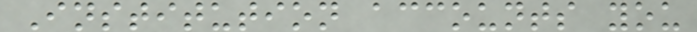Institution accounts you
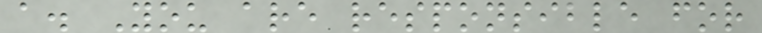a. You are responsible for
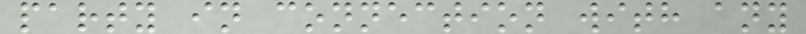party in connection with any
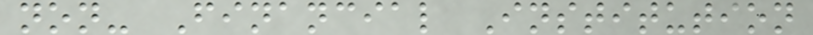non- Financial Institution
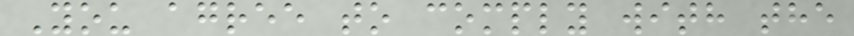You agree to comply with the
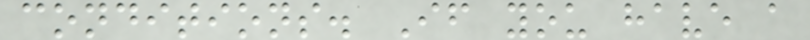conditions. If you have a
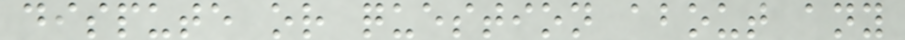dispute or question about any
